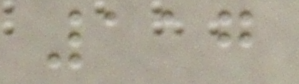117
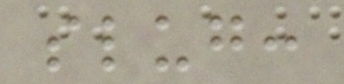slug:
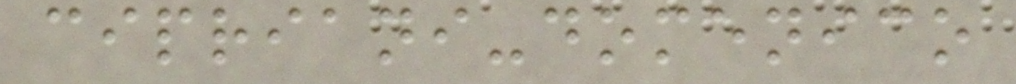cipriani-domenico
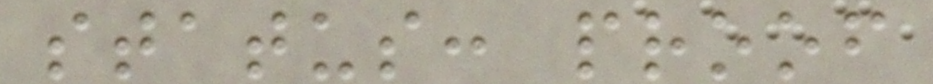status: proof
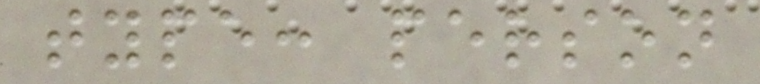type: person
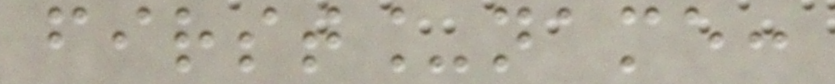first_name:
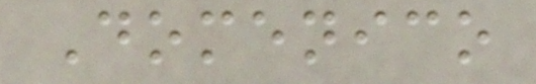Domenico
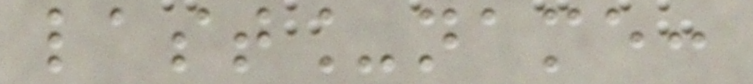last_name:
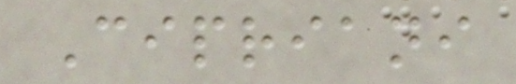Cipriani
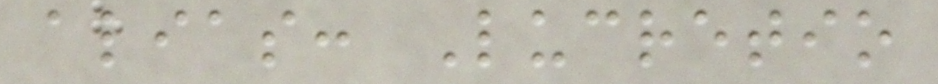alias: Lucretio
